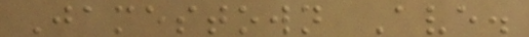Jamestown Ave.
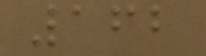162
